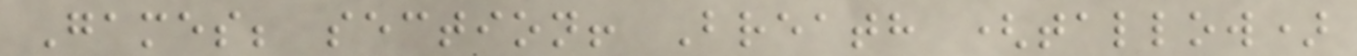Games; section! Breath (tallow)
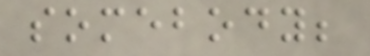somebody;
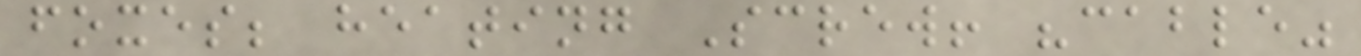foxes; heating Screw! "cable"
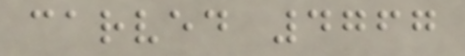carved 4767
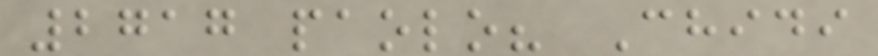2717 paolo? Chidi
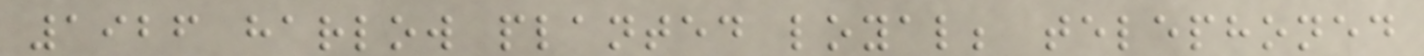1926 harlow planted loyal; telephoned
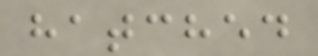hatched
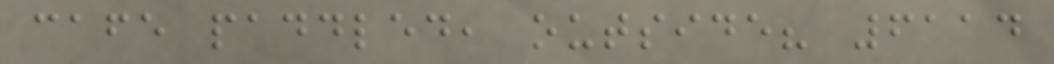cafe paddled, outside? 6114
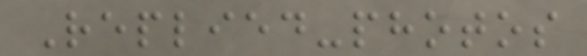Replied-photos
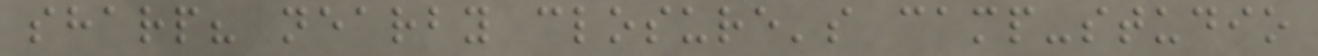sharp? nearby closure's camp-studio
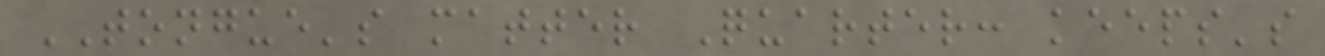TONGUE's matter Quarter: keeps's
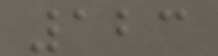123
